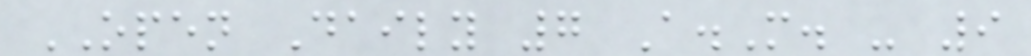OPEN Daily 7 A.M. - 9
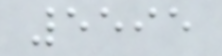5595
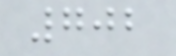702
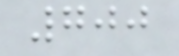700
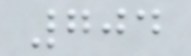704
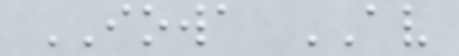IOWA AV
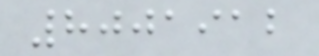8001912
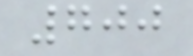700
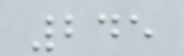245
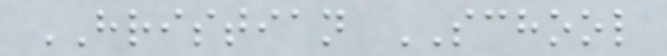HRISTIAN SCHOOL
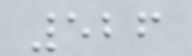526
